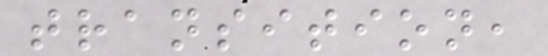transition,
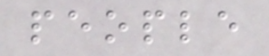people
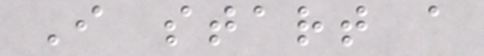I start a
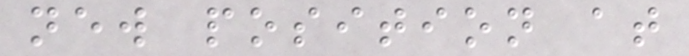new position at
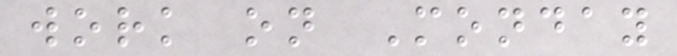work on Monday
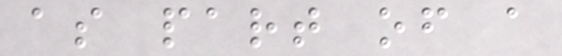as part of a
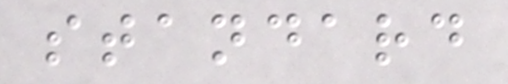standard
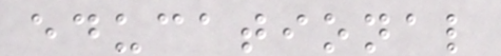educational
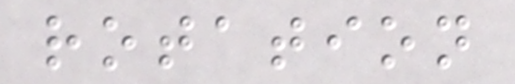rotation
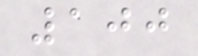100
